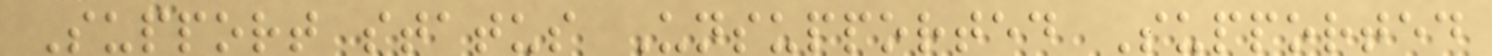Support status Unsupported Supported
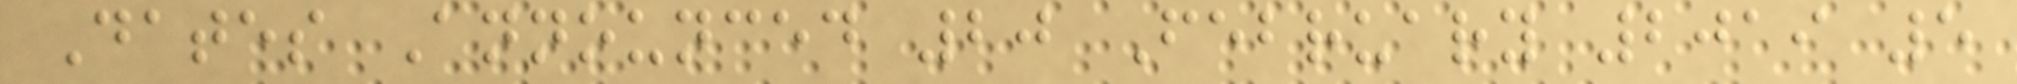Dates Announced 20 February 2019 5
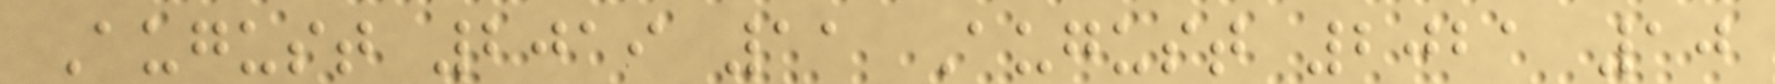August 2019 11 August 2021 10
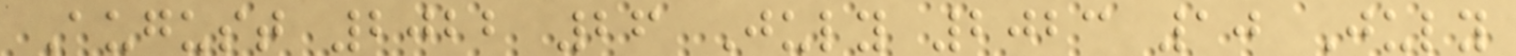August 2022 26 July 2023 10 July
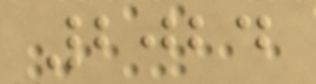2024
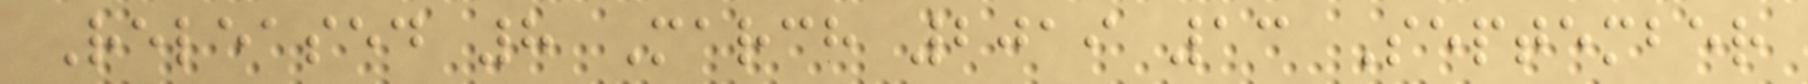Released 8 March 2019 13 September
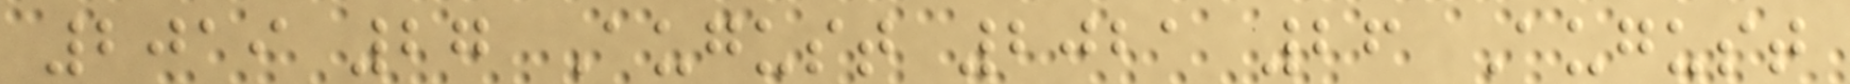2019 27 August 2021 26 August
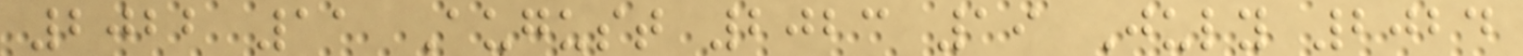2022 11 August 2023 19 July 2024
